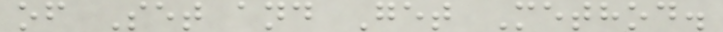of Set and Get Method.
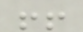!!
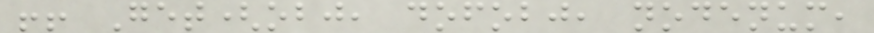!! Get(obj, dofobj, nodenum,
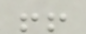!!
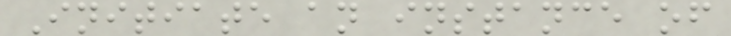Initiate an instance of
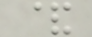&
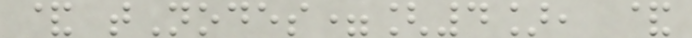& tNodes=[4], &
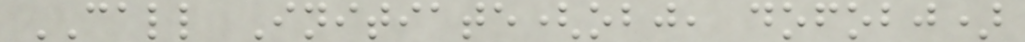CALL Initiate(obj, dofobj)
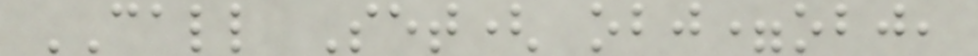CALL Set( obj=obj,
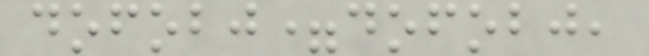dofobj=dofobj,
